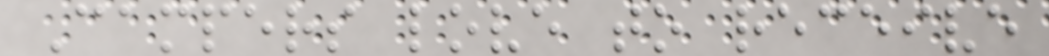Campers love to receive
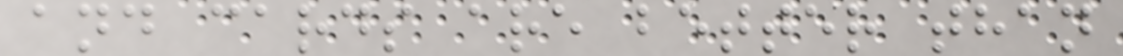and cards are better than
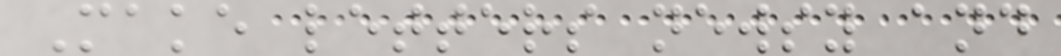Make letters newsy and
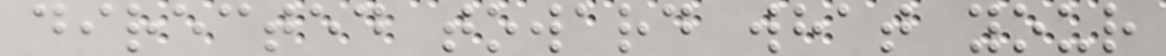directed toward what your
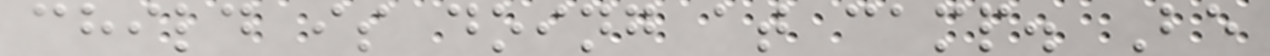child is doing at camp. Be
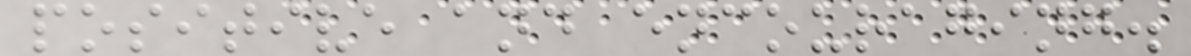positive and encouraging.
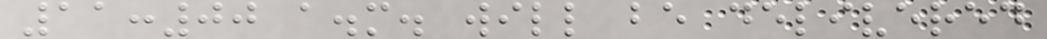11:00 a.m. will be delivered
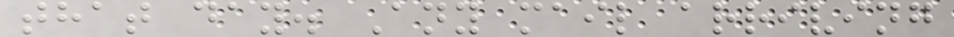that day. Any mail arriving
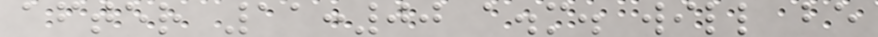after 11:00 a.m. will be
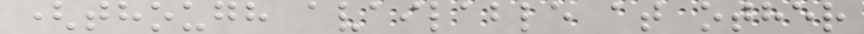(though available at other
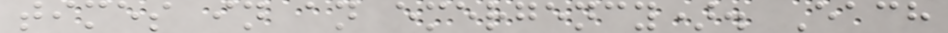times in an emergency). Each
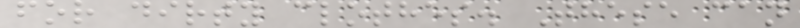for dirty clothes. These can
